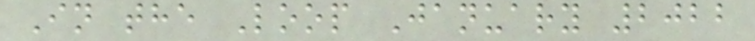In the Loop January 2022
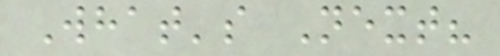What's Next?
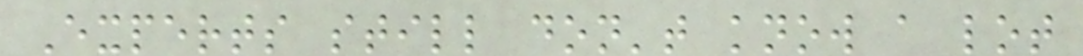Experts still don't know a lot
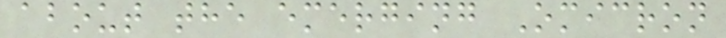about the emerging Omicron
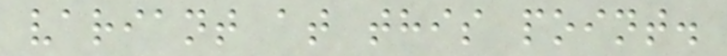variant at this point.
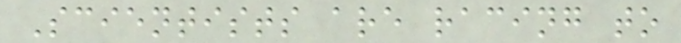Scientists are racing to
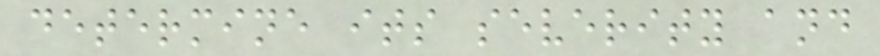determine its severity and
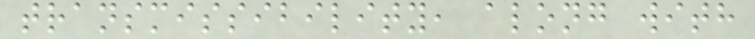transmissibility, along with
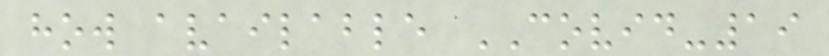how available COVID-19
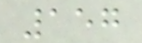157
